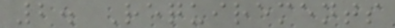2. Requirements
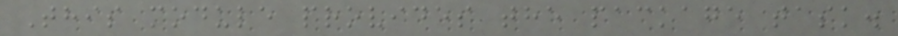This module provides the package task.
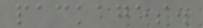packages.
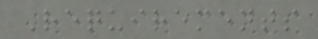Requirements
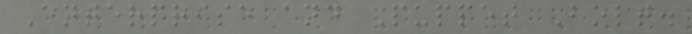Enterprise and Puppet Bolt.
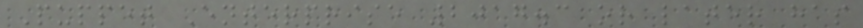Puppet Enterprise 2017.3 or later has
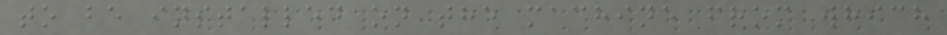to be installed on the machine from which
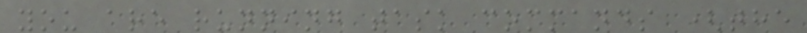you are running task commands (the
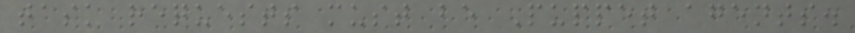task requests must be Puppet agents.
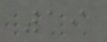19
